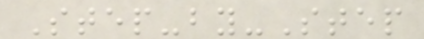Step-by-Step
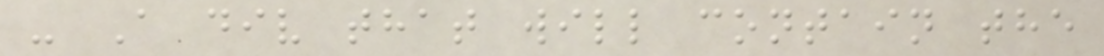- A div that will contain the
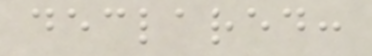declared:
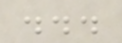...
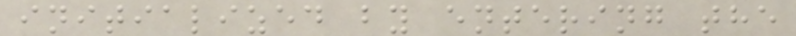initialized by entering the
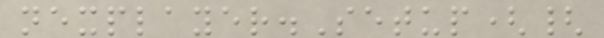nexplayer.Setup({
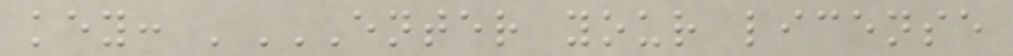key: 'ENTER YOUR LICENSE
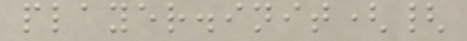player.init({
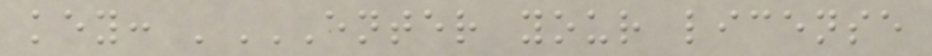key: 'ENTER YOUR LICENSE
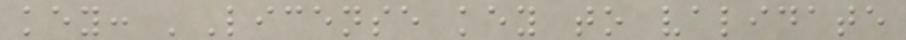key: 'License key to validate
